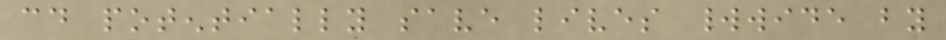could potentially save lives worldwide by
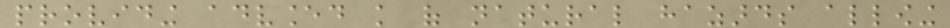providing advanced knowledge of natural hazards allowing
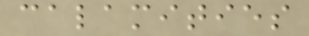calamities
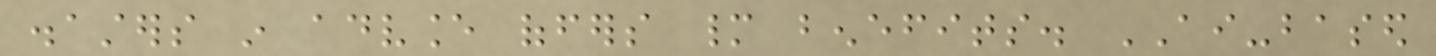disasters in advance offers many benefits. AI-based
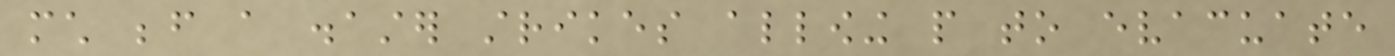much before a disaster strikes allowing people to evacuate
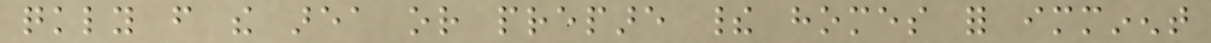quickly from the area or prepare their homes for imminent
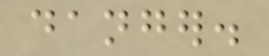danger.
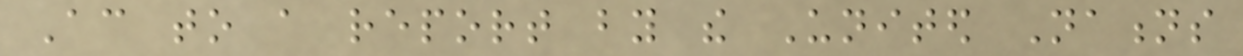According to a report by the United Nations
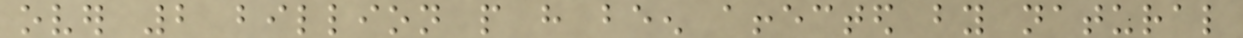over 2 billion people have been affected by natural
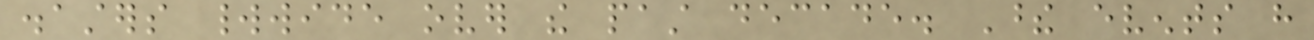disasters worldwide over the past decade. These events have
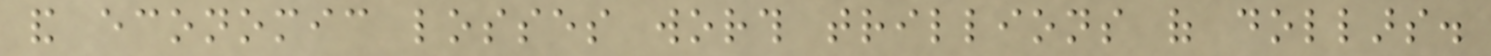and economic losses worth trillions of dollars.
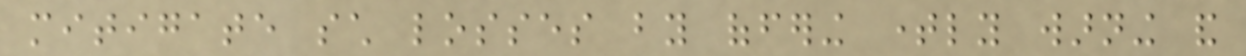mitigate such losses by offering timely warning and
